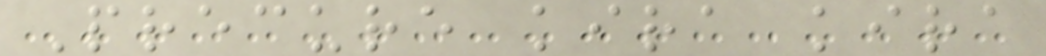Precure kira kira
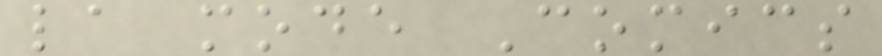la mode Comics
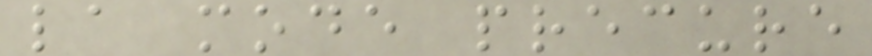la mode precure
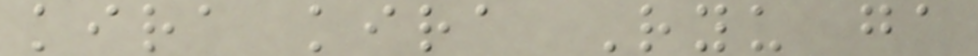kira kira Ryu ga
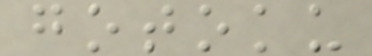gotoku
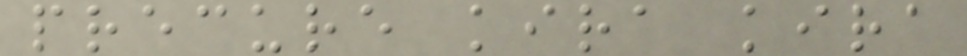precure kira kira
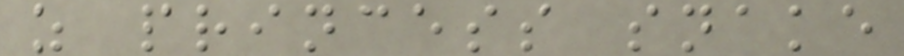z princess snake
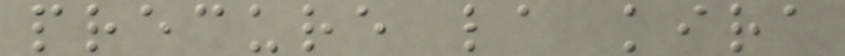precure la kira
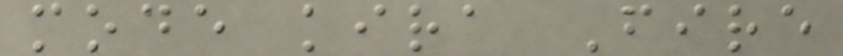mode kira Fire
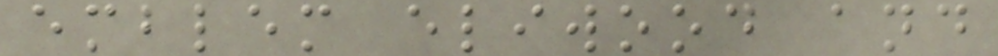emblem eliwood and
